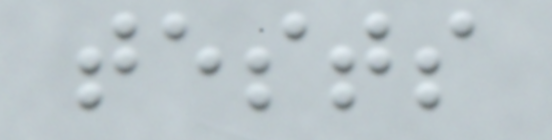tests
